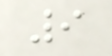9
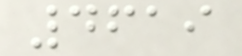4619
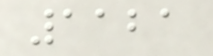1121
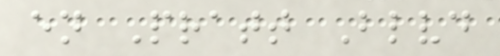en Pratt Blvd
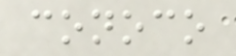conoco
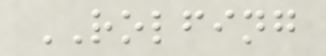ROLFING
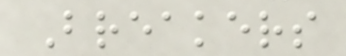Breakers
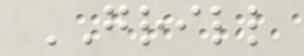GRILL
